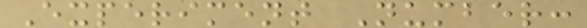Experiment Number:
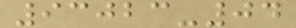93023-04
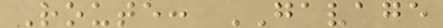Route: GAVAGE
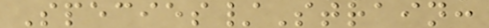Species/Strain:
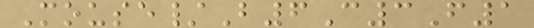Mouse/B6C3F1
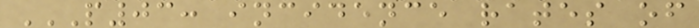P03: INCIDENCE RATES OF
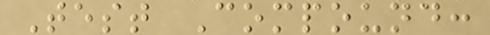Test Compound:
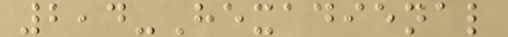2,4-Hexadienal
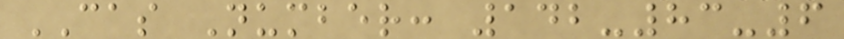CAS Number: 142-83-6
